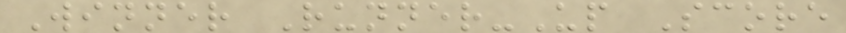Winner Runner-Up Score
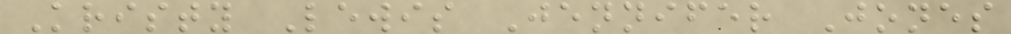Kristy Lewis Jennifer Jones
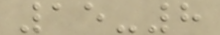15-8
